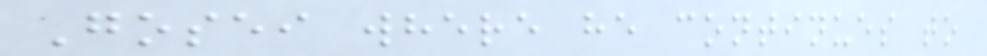Gosei where he continues to
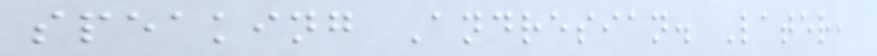speaking Andresian. Later,
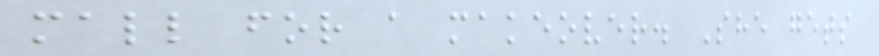mall for a makeover. She gets
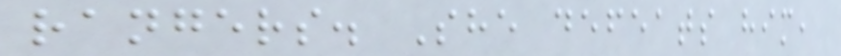rangers. She defeats him,
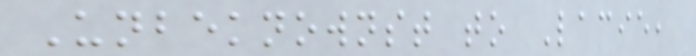Unbeknownst to Lacie,
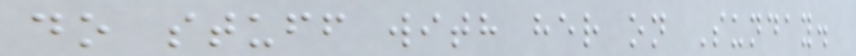do stuff with her on Sunday.
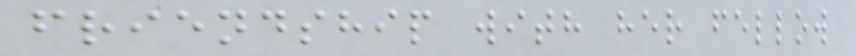friendship with her fellow
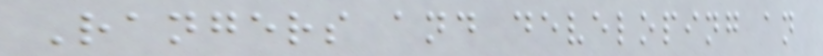Rangers and developing an
